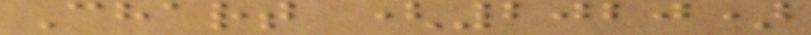Chart (2020)
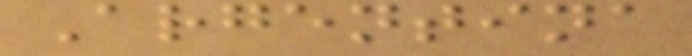Argentina
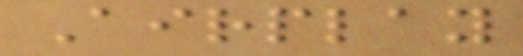Airplay
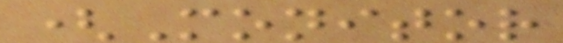(Monitor
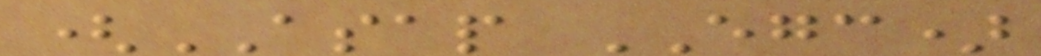(ASAP EGC)
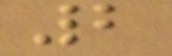2
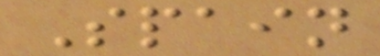Spain
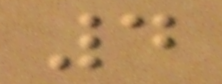4
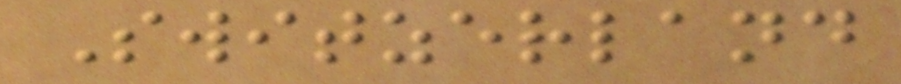Switzerland
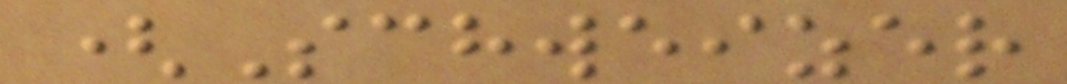(Schweizer
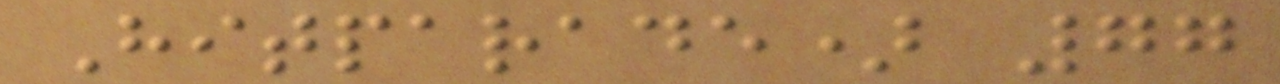Hitparade) 77
